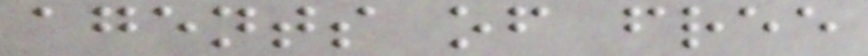agents of free
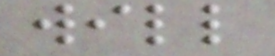will
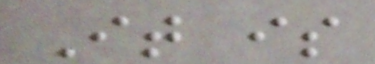It is
